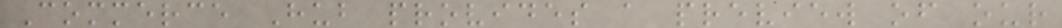Commerce Hub provides a preview of our
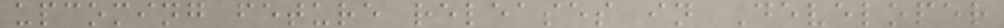upcoming feture releases in Developer
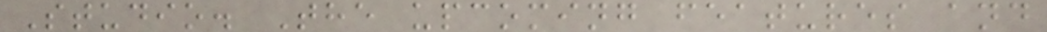Studio. The upcoming features and
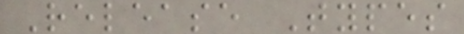Release Types
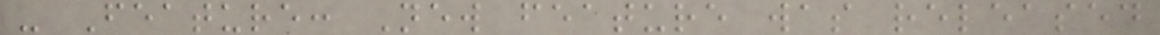- Feature: New feature was released
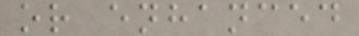or enhanced
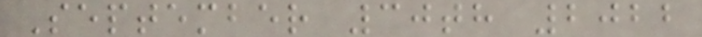September 30th 2022
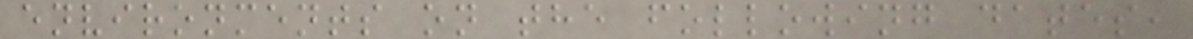environments on the following dates,
